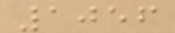1056
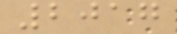2017
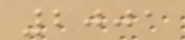2001
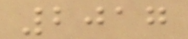2017
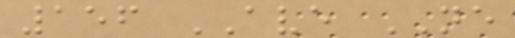156 AVE NE
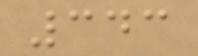343
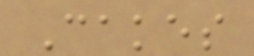Cakes
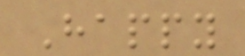Happy
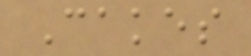Cakes
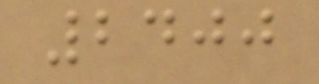2400
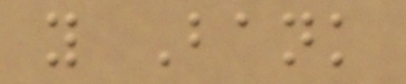y Bank
